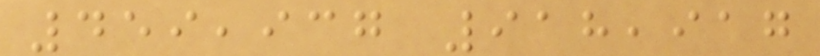459,937 918,917
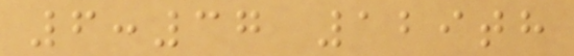6:37 129th
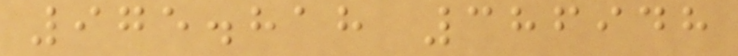975.818 386948
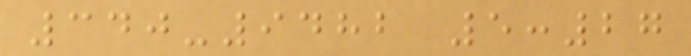340-9482 5:27
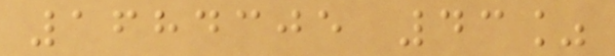1684305 43%
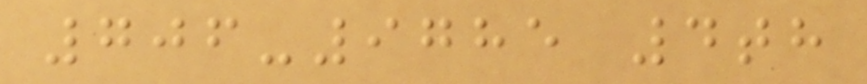706-9785 4th
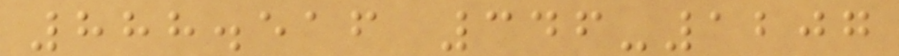888.516 346-1207
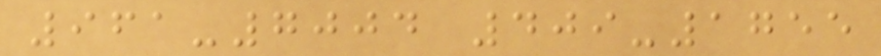961-7004 409-1755
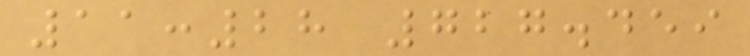11:28 727.459
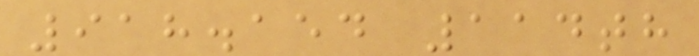918.154 114th
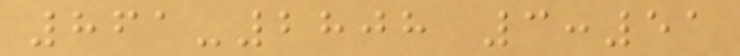861-2808 3:51
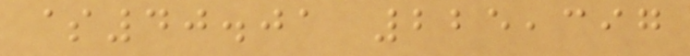$40.01 225,397
